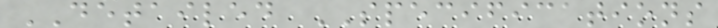DETAILED SPECIFICATIONS
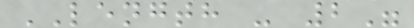LENGTH - 2"
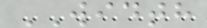WIDTH
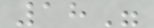18"
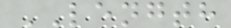LENGTH
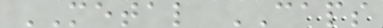METAL CAPS
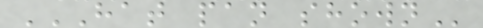HAT PAN SHOWN
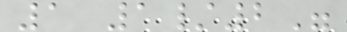1 1/2"
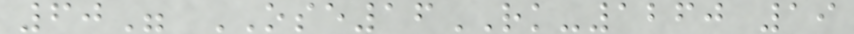60" OSE16RK-1260 19
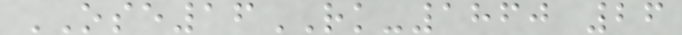OSE16RK-1860 26
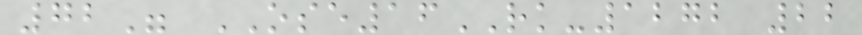72" OSE16RK-1272 22
